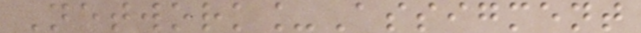Network_Assigment
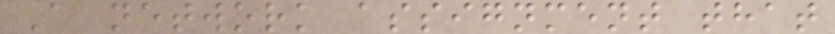A network assignment that
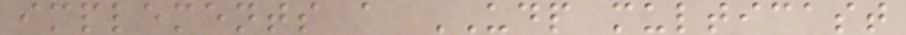implements a UDP multicast
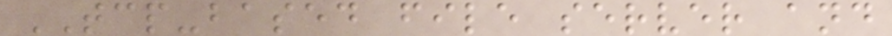TCP-based file server and
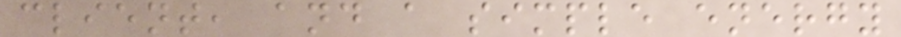client, and a simple energy
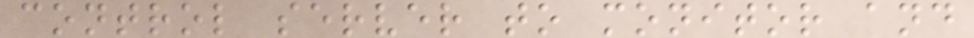control server to monitor and
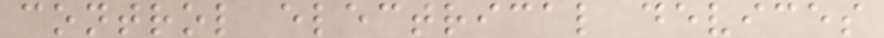control electrical devices
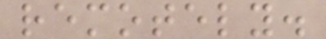remotely.
